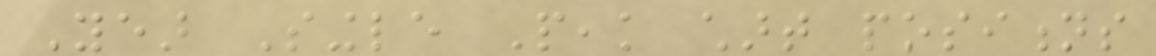Year Single Peak chart positions
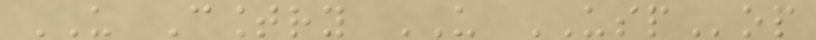US Country US USPop
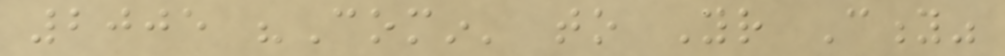2005 "Comin' to Your City"
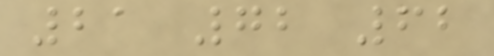21 72 62
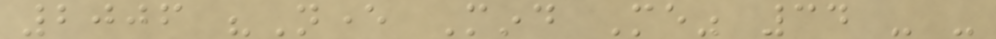2006 "Never Mind Me" 34 - -
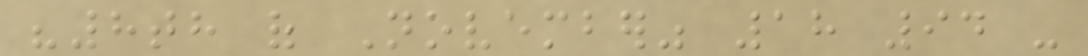"8th of November" 18 94 -
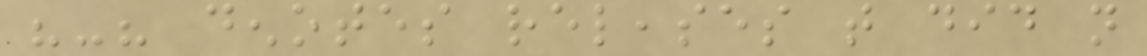"-" denotes releases that did not
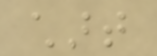chart
